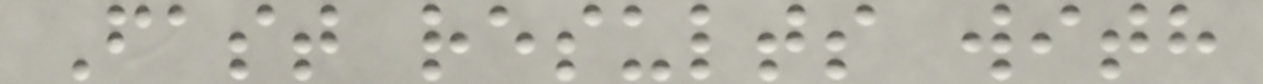Fast results with
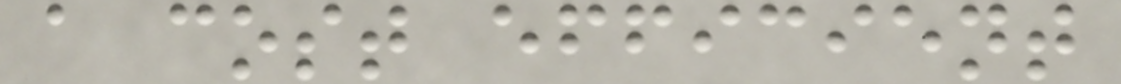a cost efficient
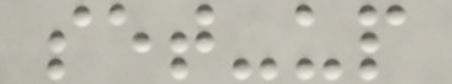set-up
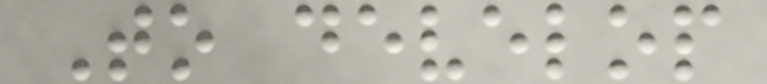To develop
